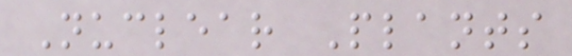Nuclear Plants
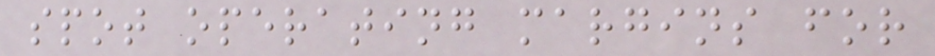spot operating margins for
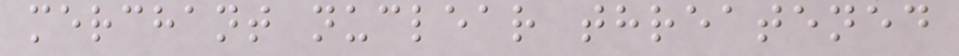merchant nuclear threatened
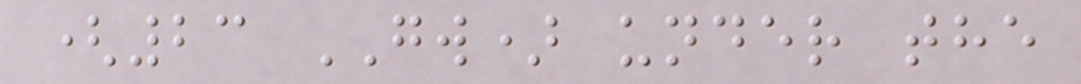(23 GW) under the
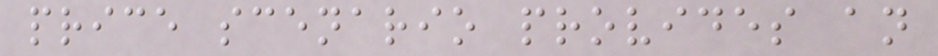price scenario provides an
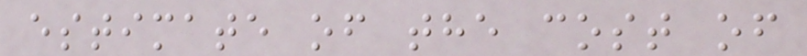estimate of the cost of
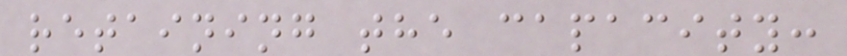retaining the capacity:
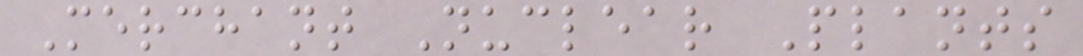Merchant Nuclear Plants
